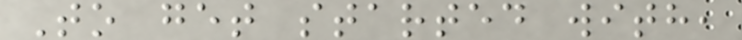To get started with,
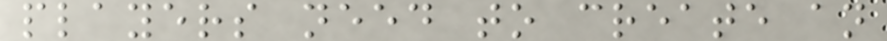players need to create an
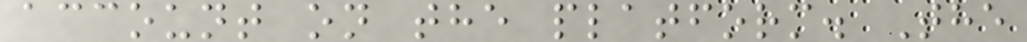account on the platform. The
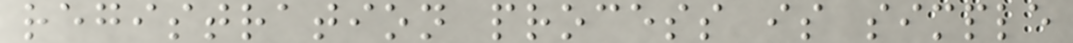registration process is simple
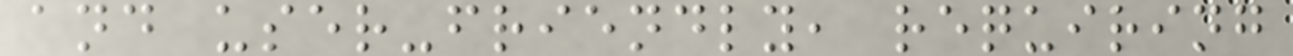and user-friendly, requiring
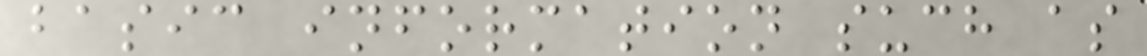basic information such as
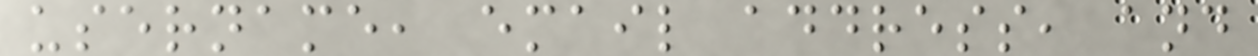username, email address, and
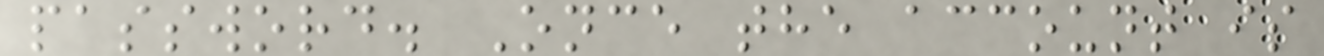password. Once the account is
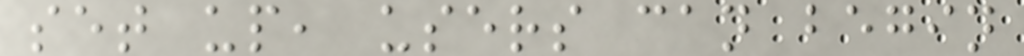set up, users can begin
